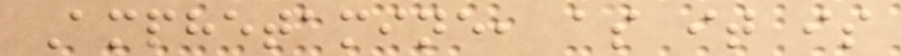Amphetamine, as it is
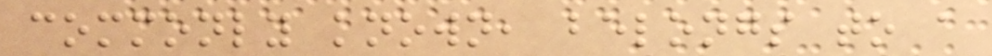commonly known, belongs to a
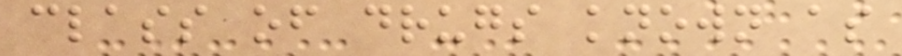class of drugs known as
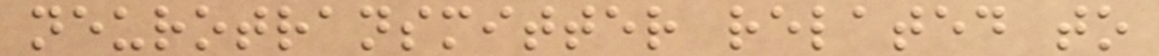neurotransmitter related to
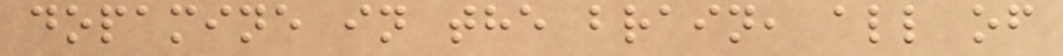dopamine in the brain, all of
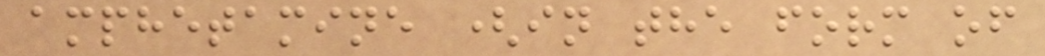amphetamine (in the form of
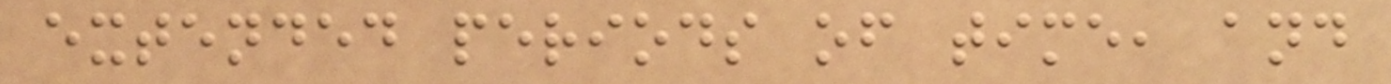extended periods of time, and
